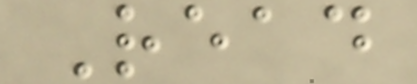Read
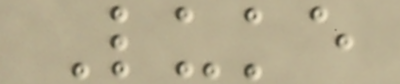Luke
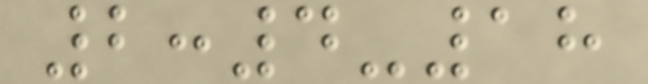2:4-18
